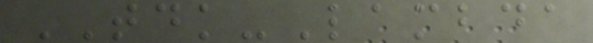TDK-Lambda
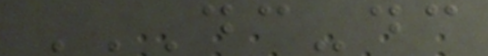DC-DC
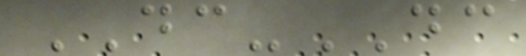DC-DC
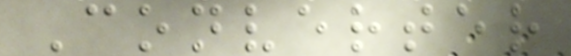Converter
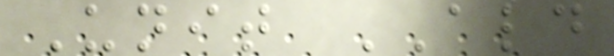Unit ALD
